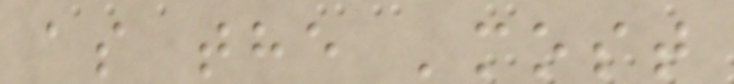as the 'most
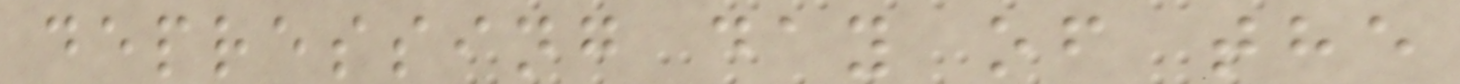depressing day of the
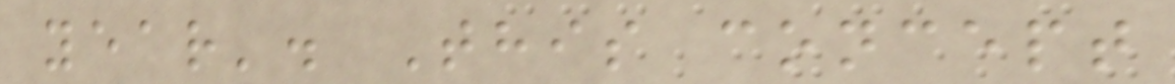year'. This concept
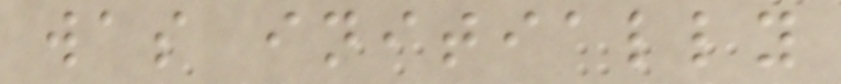was initially
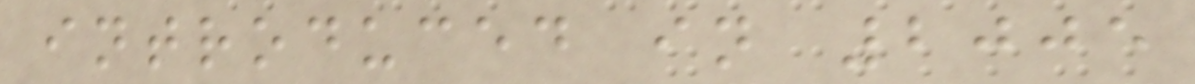introduced in 2005
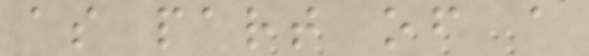as part of a
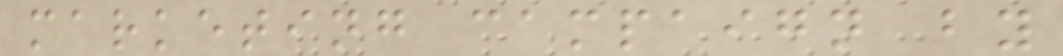marketing campaign by
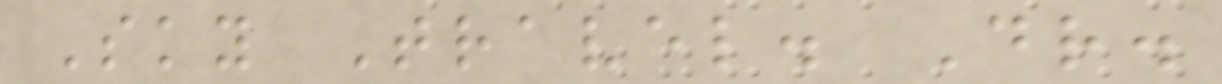Sky Travel. Dr.
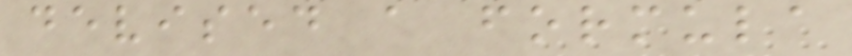devised a formula
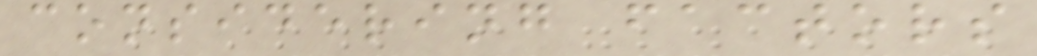considering factors
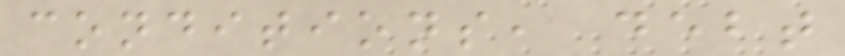conditions, debt
